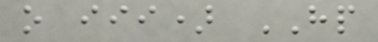o iii) HP
